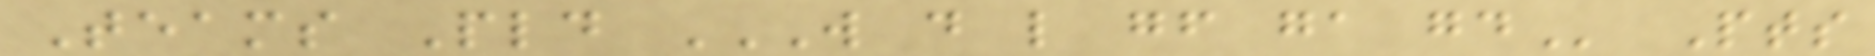Teams Pld W D L GF GA GD Pts
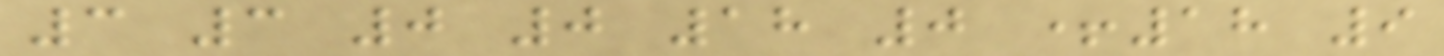3 3 0 0 18 0 +18 9
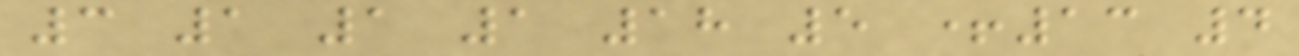3 1 1 1 18 5 +13 4
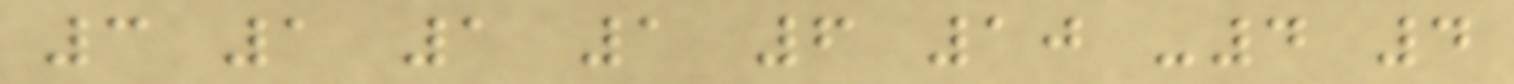3 1 1 1 6 10 -4 4
